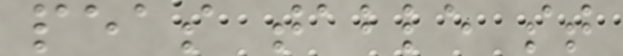peas table st
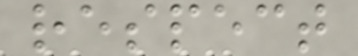respect
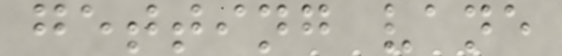getting vane
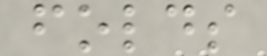folds
